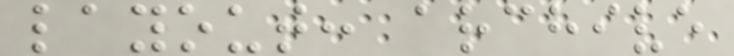layout: archive
